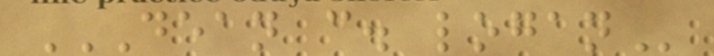DEAN C. LOGAN
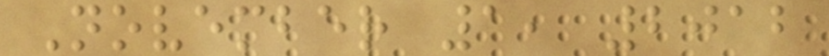November 1, 2012
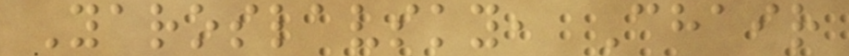Yaroslavsky, Chair
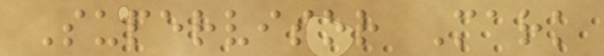Supervisor Mark
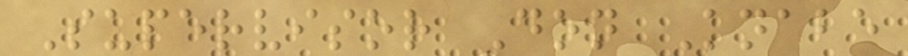Supervisor Don Knabe
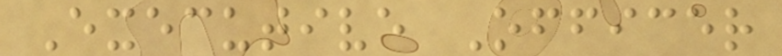Executive Officer
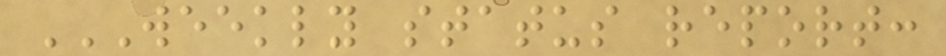WEEKLY STATUS REPORT:
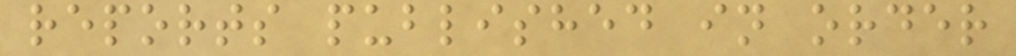reports published in order
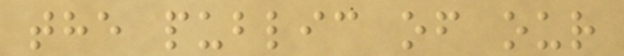the public of our
